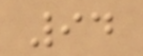94
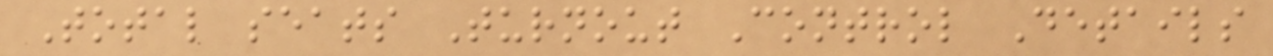Total seats Turnout Control Details
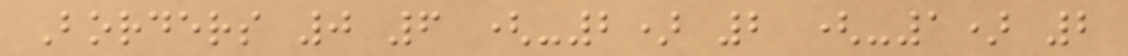Borders 0 6 (-2) 2 (-1) 2
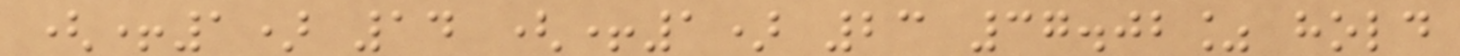(+1) 14 (+1) 23 37.02% hold
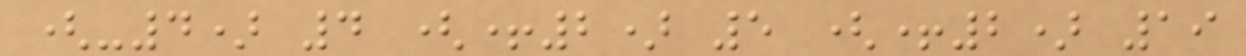(-4) 4 (+2) 5 (+2) 19
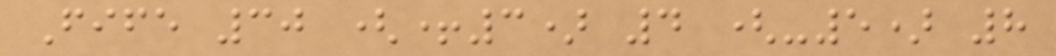Fife 30 (+3) 4 (-5) 8
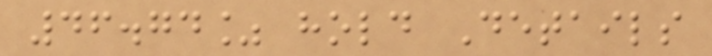46.74% hold Details
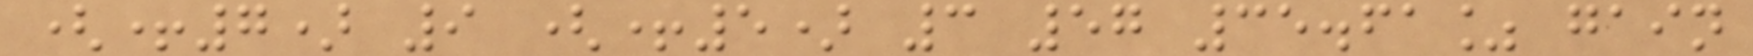(+7) 9 (+5) 3 57 35.61% gain
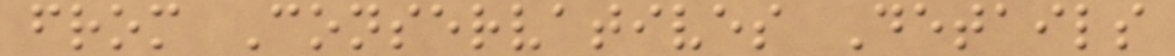from Conservatives Details
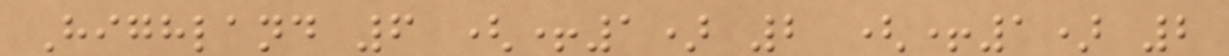Highland 6 (+1) 2 (+1) 2
